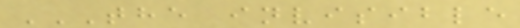THE INVISIBLE
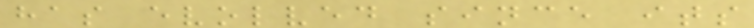has evolved since its
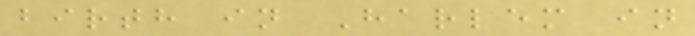birth in Harlem in
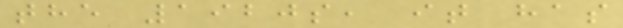the 1920s, it has
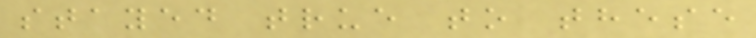stayed true to these
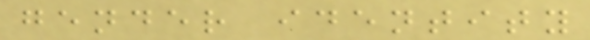gender identity
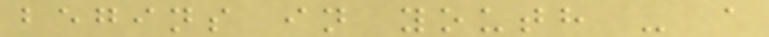begins in youth - a
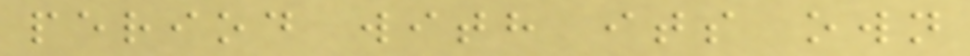period with its own
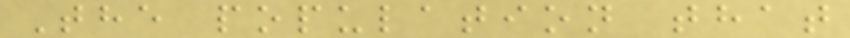The population that
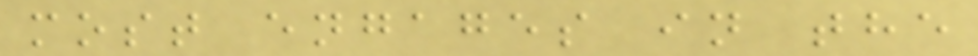most engages in the
